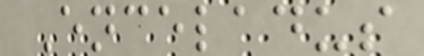Enceladus
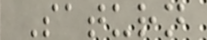Saturn
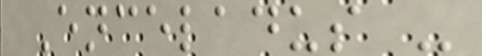Enceladus -
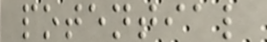potential
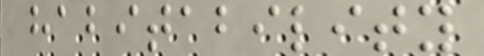habitability
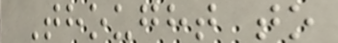Thought to
